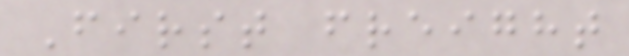First freight
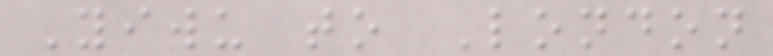Yiwu to London
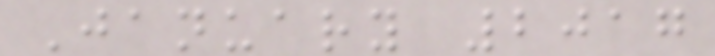January 2017
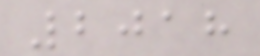2018
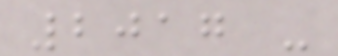2017 -
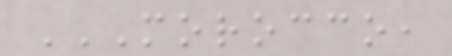MOROCCO,
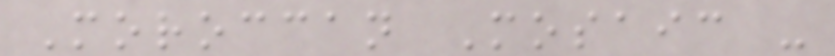Moroccan Mosaic -
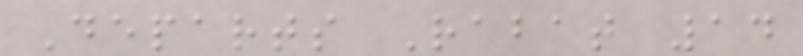Departs Rabat 14
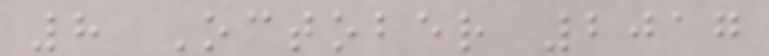8 October 2017
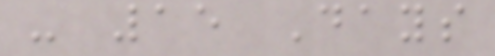- 15 Days
